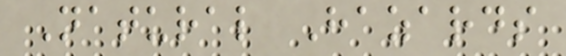Natural Hazards
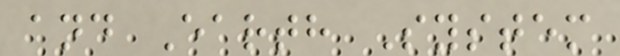and Earth System
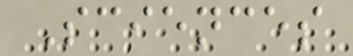Sciences
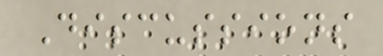Discussions
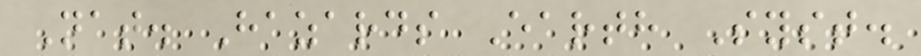Nat. Hazards Earth Syst.
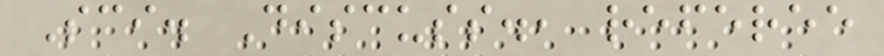Sci. Discuss., referee
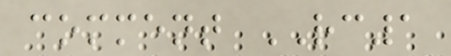comment RC1
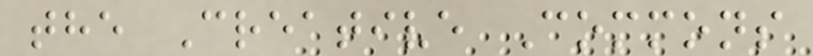the Creative Commons
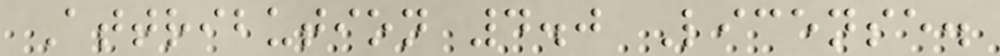Attribution 4.0 License.
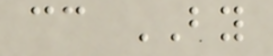cc BY
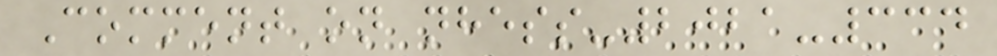Comment on nhess-2021-334
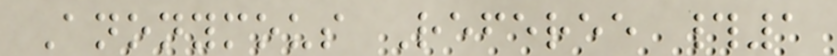Anonymous Referee #1
